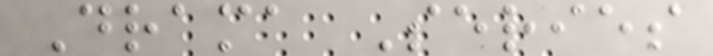Drama Series
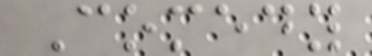Comedy
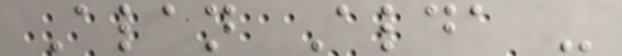Alan Alda -
